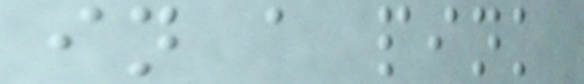in a pink
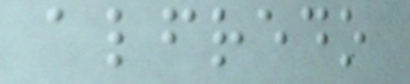alfredo
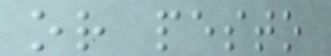or pesto
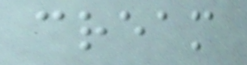cream
